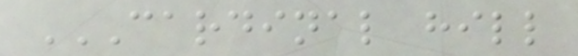CARDINAL HILL
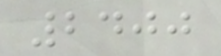2400
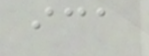ica
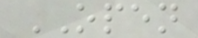OPEN
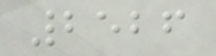2526
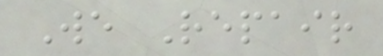We Repair
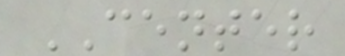CENTER
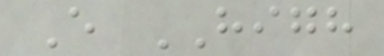E HIGH
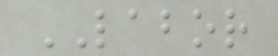LABOR
